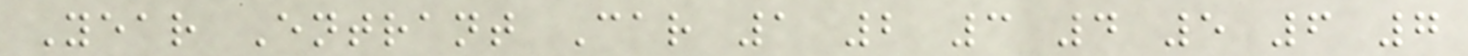Year Entrant Car 1 2 3 4 5 6 7
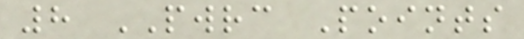8 PWRC Points
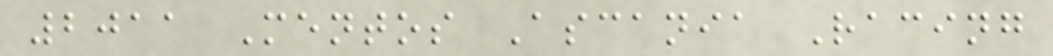2011 Mentos Ascania Racing
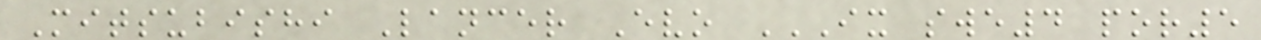Mitsubishi Lancer Evo IX SWE4 POR5
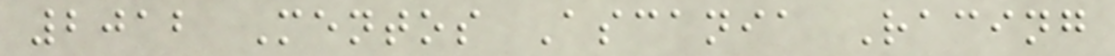2012 Mentos Ascania Racing
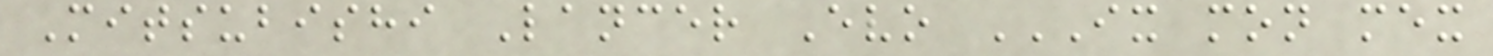Mitsubishi Lancer Evo IX MON MEX
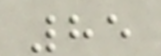85
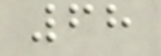68
